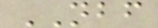NBF
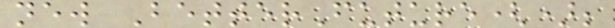new BetterFuture();
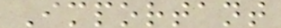Important
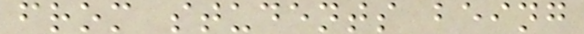from students being
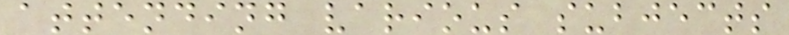attending various subjects
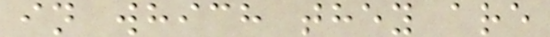in which they are
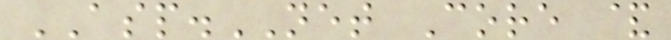ASP.NET Core &
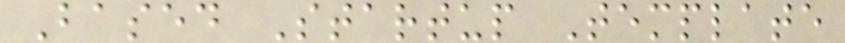Based Startup Template
